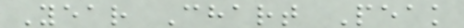Year Chart Peak
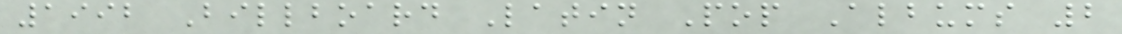1992 Billboard Latin Pop Albums 2
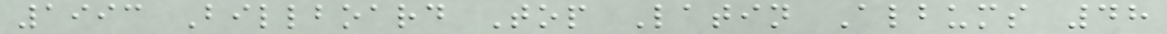1993 Billboard Top Latin Albums 48
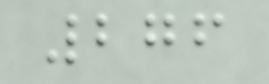276
